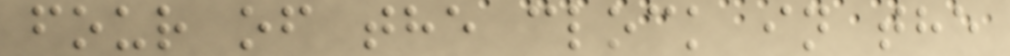four of the clock in the
